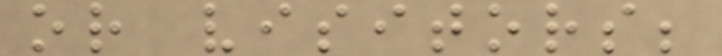or visitors;
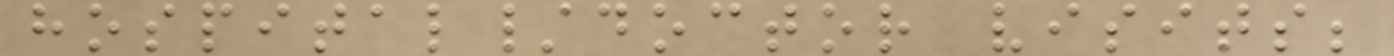hospital/doctor visits;
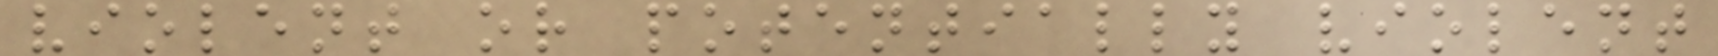violent or potentially violent
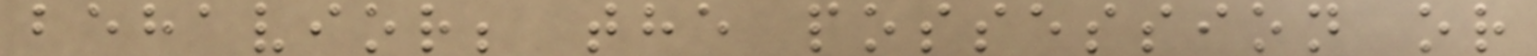behavior; the possession or
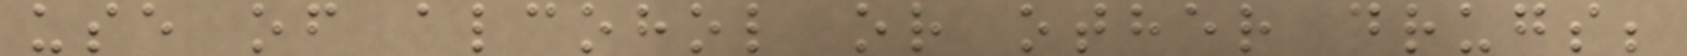use of alcohol or other drugs;
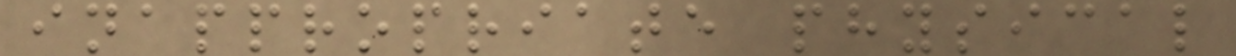inappropriate physical
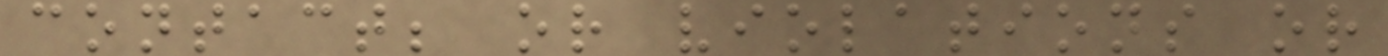contact; or violations or
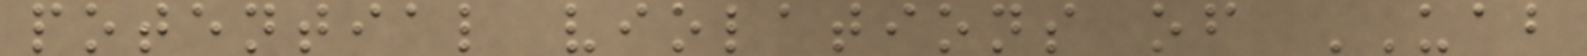potential violations of UAB
